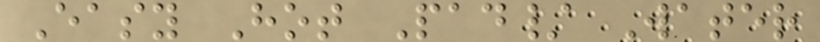Easy Hot Pad/ Water
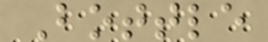Bottle
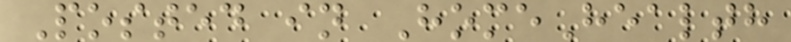Posted in HomeHealth
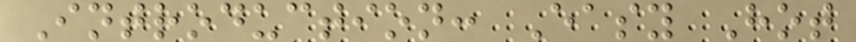Introduction: Easy Hot
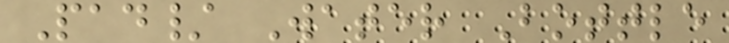Pad/ Water Bottle
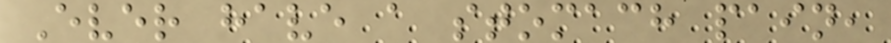Ever have a stomach pain,
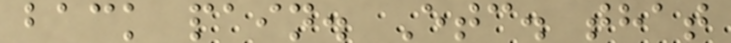back pain. Etc. that
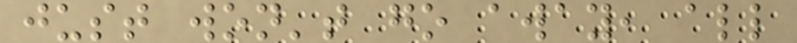just won't go away, all
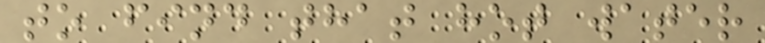to find that hot water
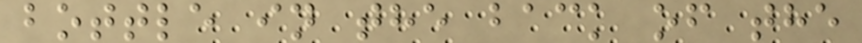bottle in the back of the
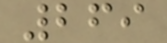269
